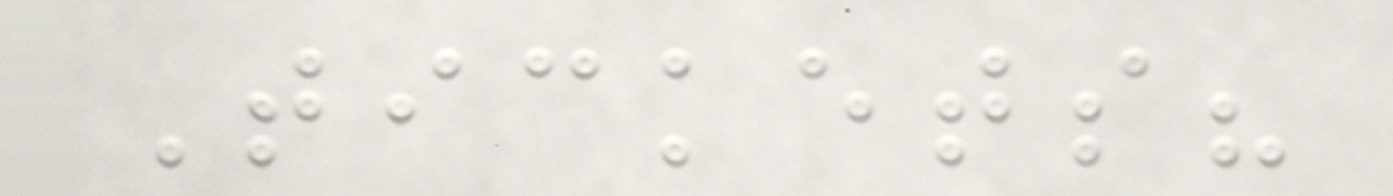Tickets?
